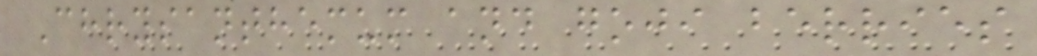Chrysanthemum and goji berries
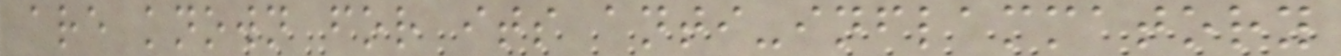are known for its anti-inflammatory
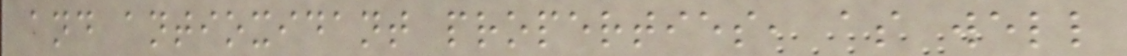and antioxidant properties, as well
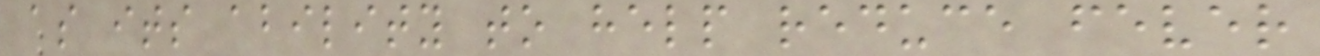as its ability to help reduce fever
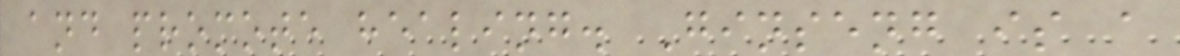and promote healing. Ginseng is a
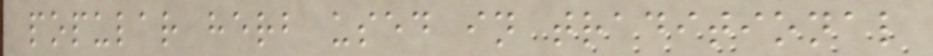popular herb used in traditional
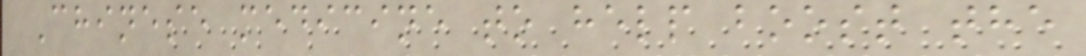Chinese medicine to help boost the
